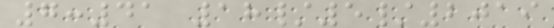7:41 18/5/2019
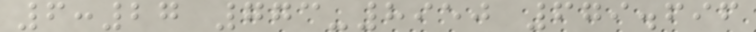6:27 773-8950 679.696
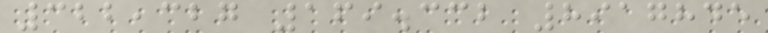322,327 169.332 8917845
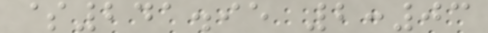$241.95 2:03
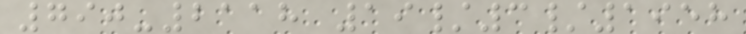790-2118 19/3/1958
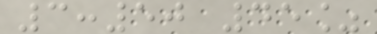3:50 45%
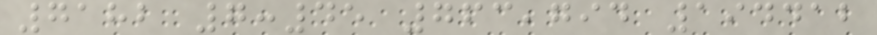7182 7:45 763,794 194412
